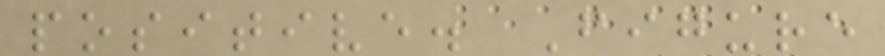positive. Figure
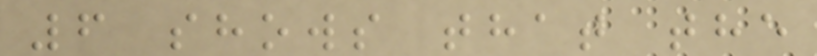6 shows that the
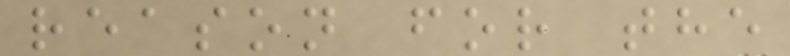reason for the
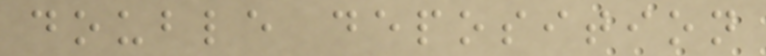double deposition
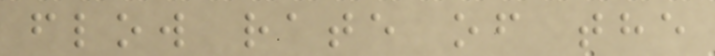flow rate of the
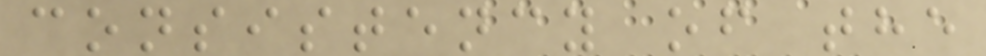consistency of the
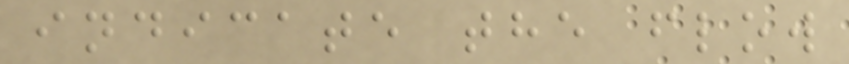indicate the flow
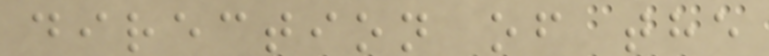direction of the
